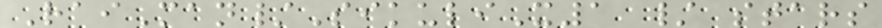RaiMan/SikuliX1 / stars
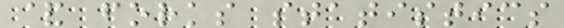& forks statistics
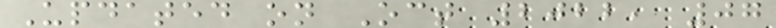Updated on Oct 2022, 07
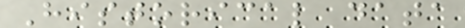Historical data
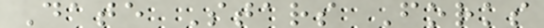Date Stars Forks
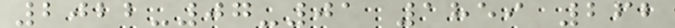2022-07-01 1859 262
